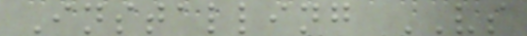Installing VS
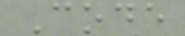Code
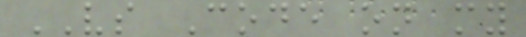VS Code on my
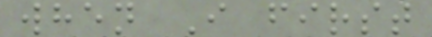when I first
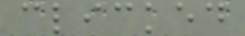clicked
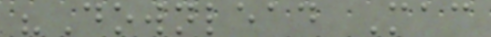"Downlead Mac
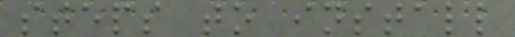steps to install
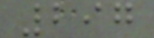297
